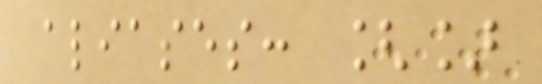aliases: []
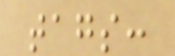tags:
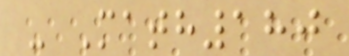- Math180
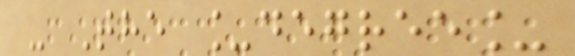- The _degree_
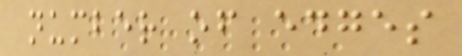number of edges
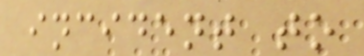incident to
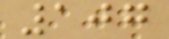107
